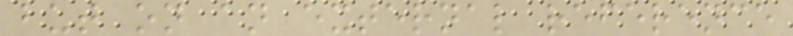but on an external reference
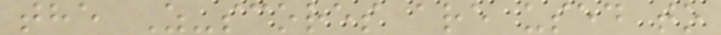the Z-scores are used to
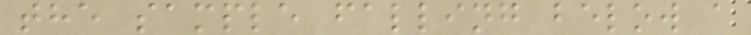the sample falling below a
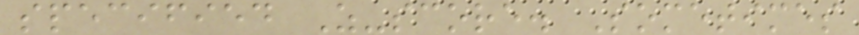specified Z-score. Sometimes
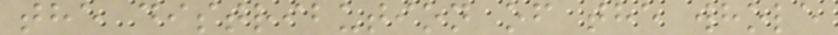the distribution of the whole
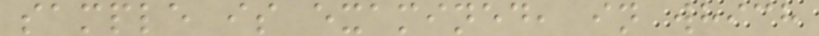sample is examined, in which
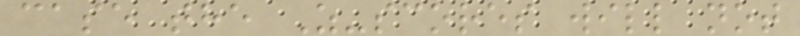case the Z-scores will not
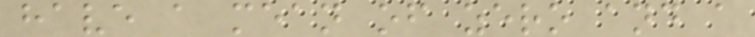have a mean of zero and a
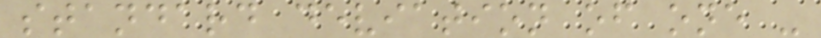standard deviation of one -
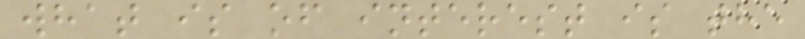what is of interest is the
